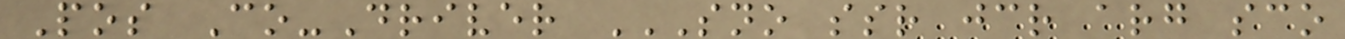Pos Co-Driver SNO SSR JCR ARG SCO
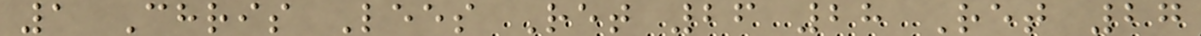1 Chris Lees Ret 26 28 Ret 27
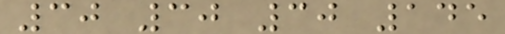30 30 30 145
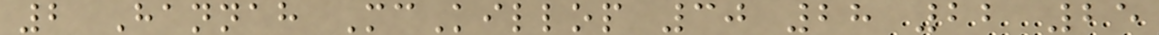2 Hannah McKillop 30 28 22 25
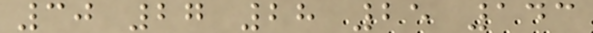30 27 28 25 143
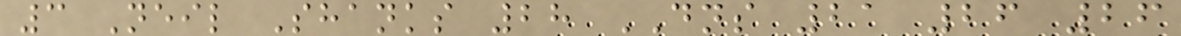3 Neil Shanks 28 DNS 21 26 26
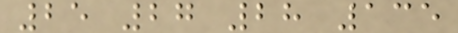25 27 28 135
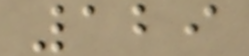129
